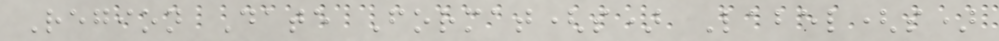Region Date Format(s) Label(s)
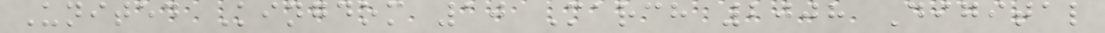United Kingdom 10 March 2008 Digital
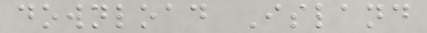download Island
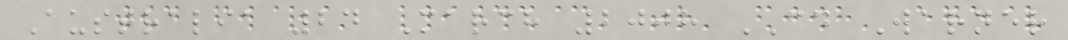Australia 24 March 2008 CD Warner
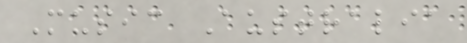Music Australia
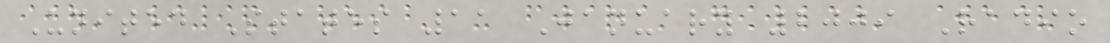United States 11 January 2009 Radio
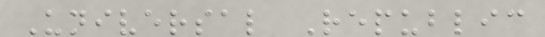Universal Republic
